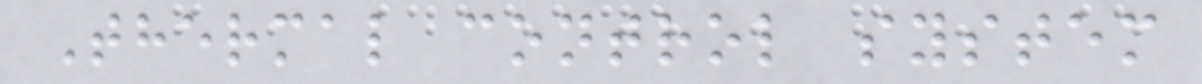Thermal control system
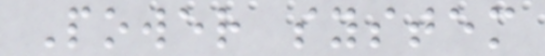Power system
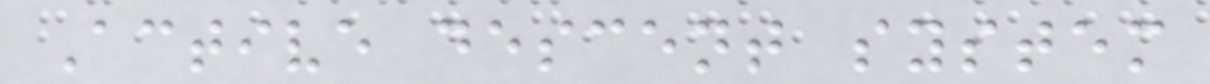Active descent system
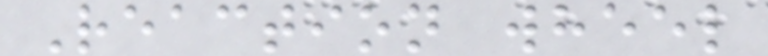Reaction wheel
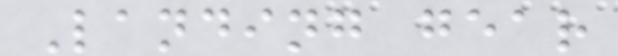Landing gear
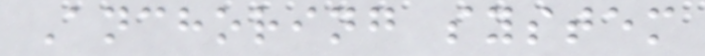Anchoring system
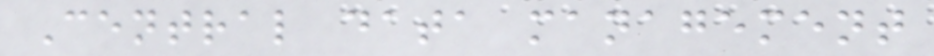Central data management
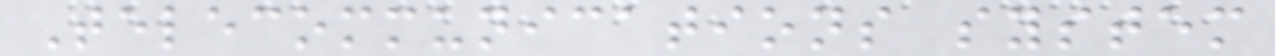Telecommunications system
